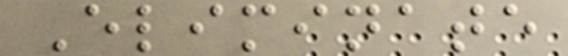Eliminate
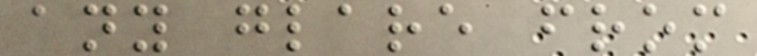any glare from
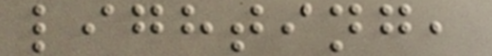lighting,
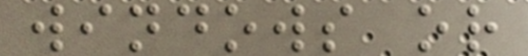windows or
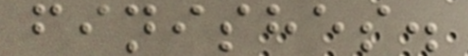finishes.
